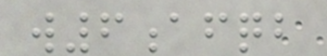w6afqb
